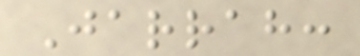Jarrah:
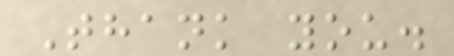Thank you.
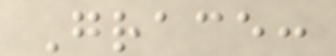Grace:
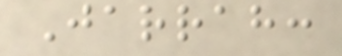Jarrah:
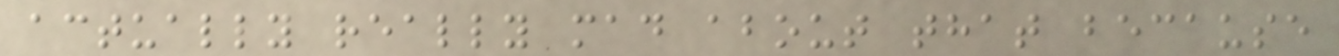actually really mad about that because
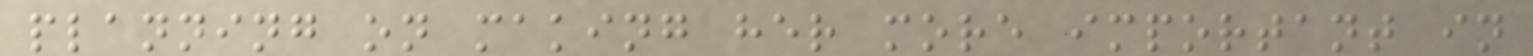planning on making her more important in
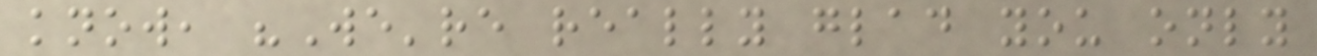know, "We're really glad you only
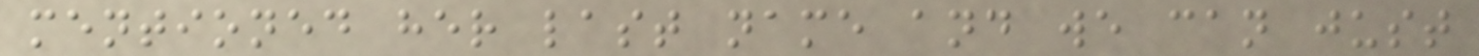mentioned her last name and we can just
